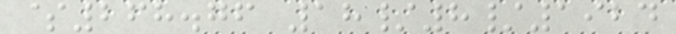$268.76 18/8/1924
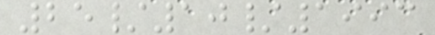25/10/1993
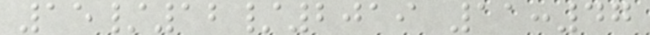15/12/2019 11:47
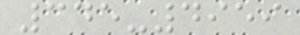345-4959
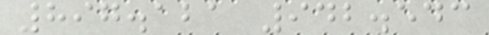897.121 942.543
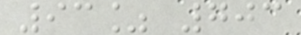93% 703
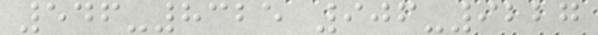546-8325 906-9227
